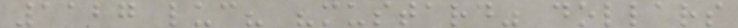1127 luc? "mustard" dollars
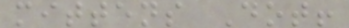mittens Dot!
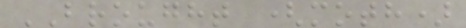BROUGHT (moth)
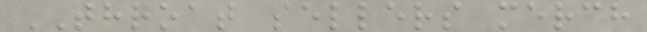THROAT sellers merch
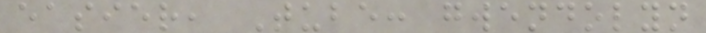easier, Tube: gwendolyn
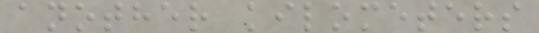another kilometers
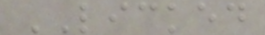LICKED
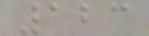123
